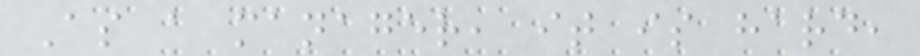As a manager, it is hard,
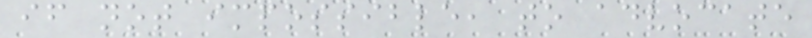if not impossible, to advocate
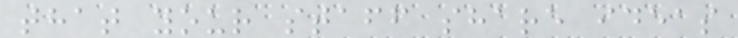that your staff share ideas
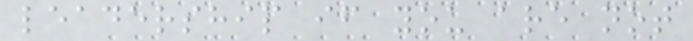leadership if you are not
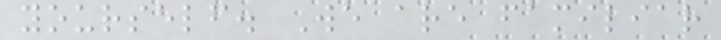yourself. We are familiar
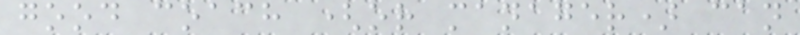good coach (or manager) can
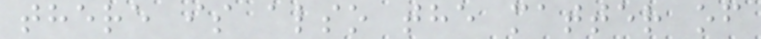there is also the matter of
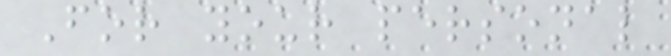For your personal
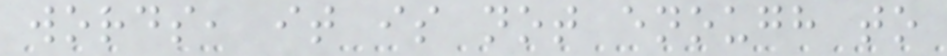words, it is not enough to
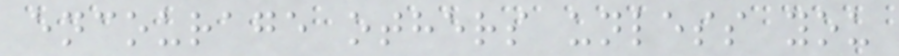encourage others unless you
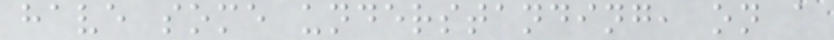have some understanding, on a
